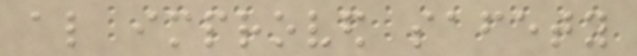also improved safety
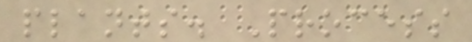plants. Process
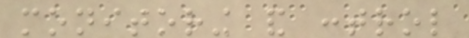monitoring and control
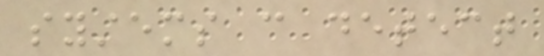systems can detect
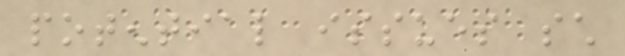potential issues such
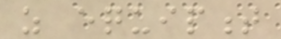as equipment
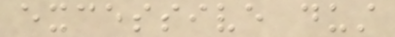excessive dust
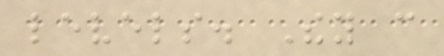levels. They can
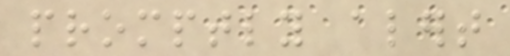promptly alert
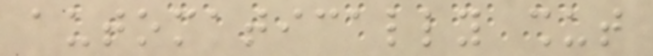automatically shut
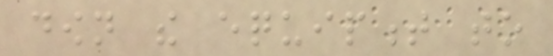down the equipment to
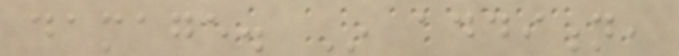damage. In addition,
